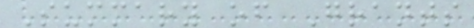Summary of Grants
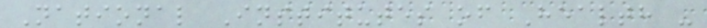National Institutes of Health -
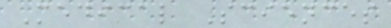Medical Sciences
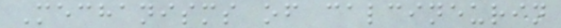Mechanisms of calcineurin
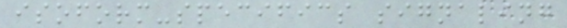isoform-specifics signaling
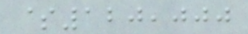$120,000
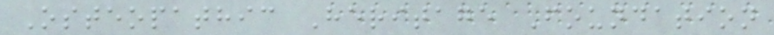Osteopathic Heritage Foundation
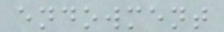endowment
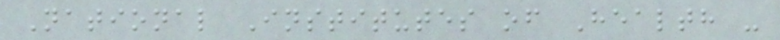National Institutes of Health -
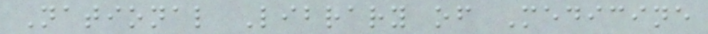National Library of Medicine
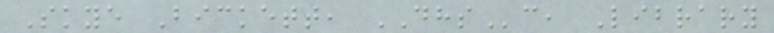Skye Bickett, DHSc, Library
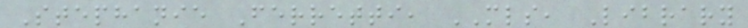Stephanie Ferretti, MLS, Library
